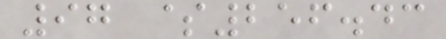97 $256.43
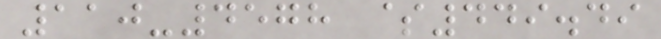110-4578 $449.49
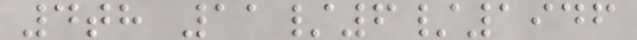4th 11/6/1946
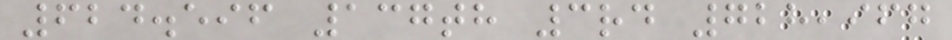624.596 137th 3rd 728,967
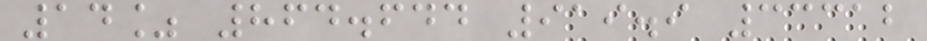14% 864.644 919.9 33312
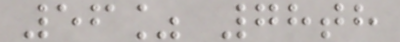56% 78th
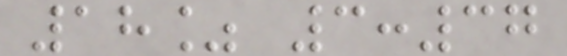18% 3:37
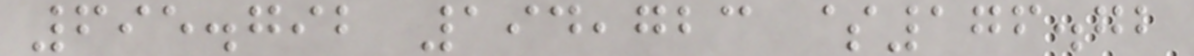695.792 194,723 $176.72
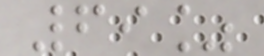69%
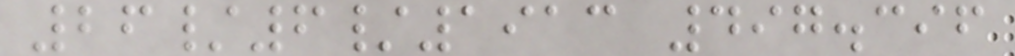26/6/1913 497.396
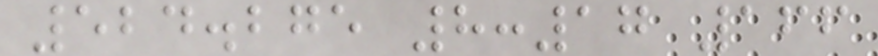524.275 8:17 166
